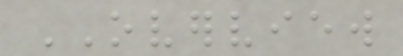OVERVIEW
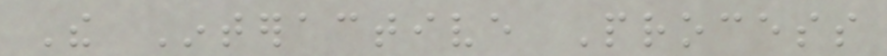The Interactive Process
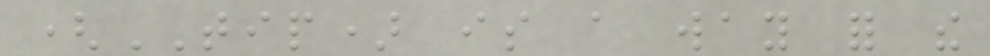(TIP) is a way for the
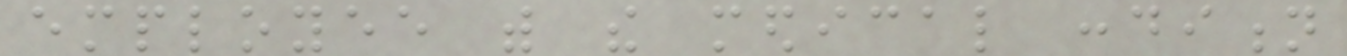employee with the medical condition
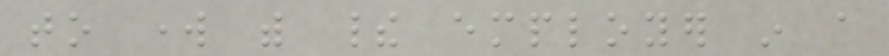to work with their employer in a
